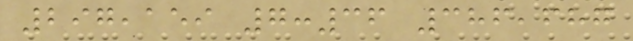297,159 7:36 386,687
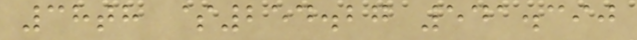38th $254.27 541.390
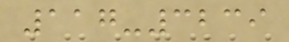117-3239
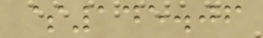$145.06
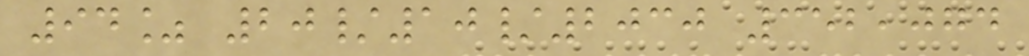94% 20/10/2030 352,074
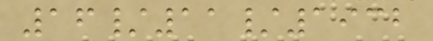16/11/1932
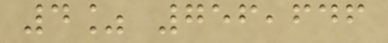4% 756,646
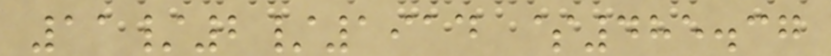11/2/1914 $485.37
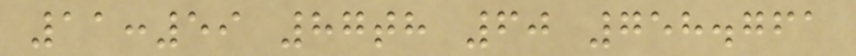11:59 87th 60 758.761
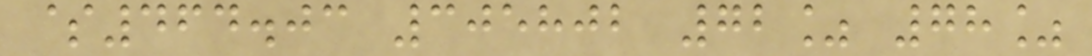$464.03 305802 72% 78%
